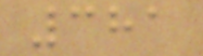381
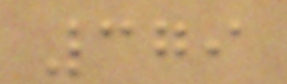379
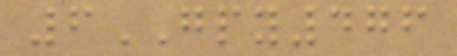6GPY476
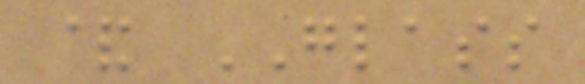& GLASS
